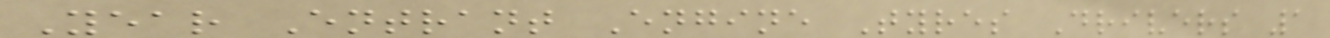Year Entrant Engine Tyres Drivers 1
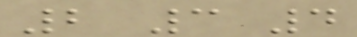2 3 4
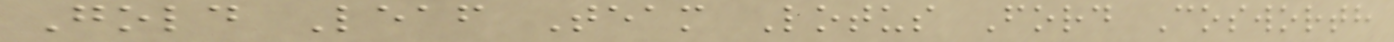Gold Leaf Team Lotus Ford Cosworth
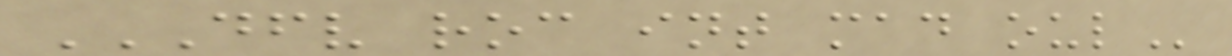DFV ROC INT MAD OUL
